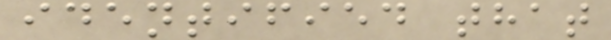identified that
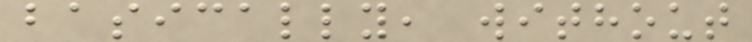basically, without
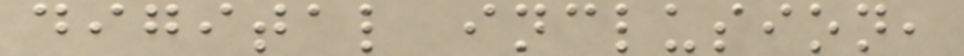digital inclusion,
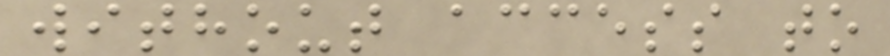without access to
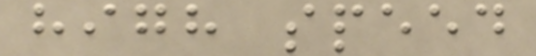high speed
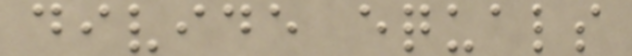divide equals
